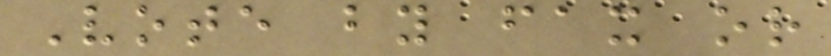Vote by fax or
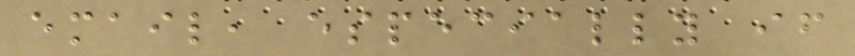email, especially if
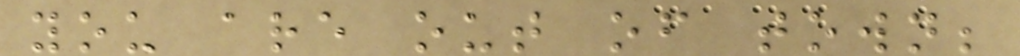you are out of town;
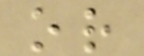or
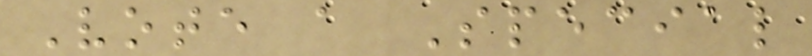Vote a Special
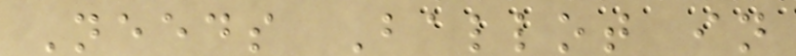Needs Ballot in
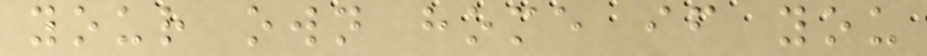your own home if you
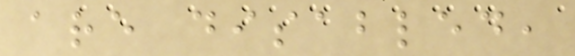are disabled,
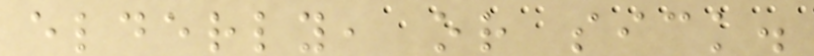elderly, or sick.
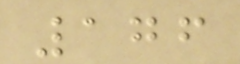176
